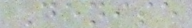Denise
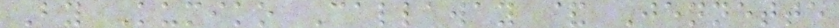By Kumiko Callaway & Jennette
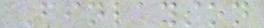Finlayson
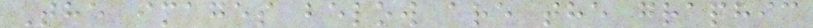The images below are the graphic
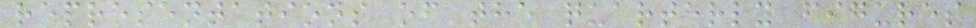representations of the quarterly figures
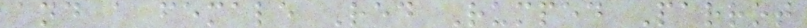and a female Red Rumped Parrot
